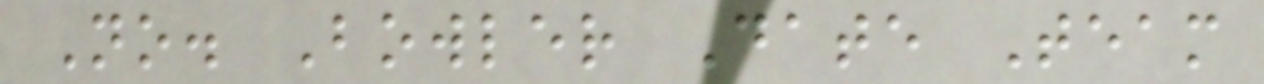No. Bowler Date Team
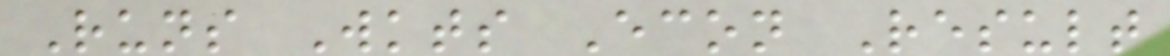Runs Wkts Econ Result
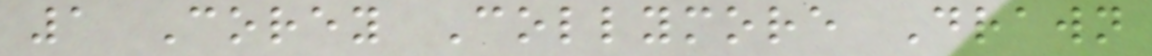1 Corey Collymore Drawn
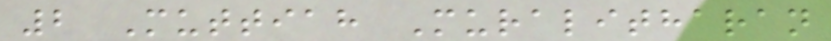2 Muttiah Muralitharan
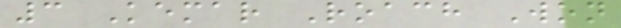3 Kemar Roach Won
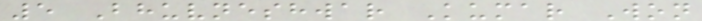5 Bhuvneshwar Kumar Won
